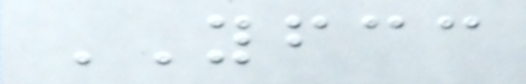YFCC
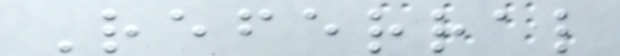Referral
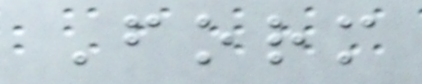Form
